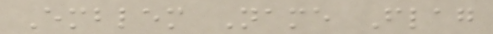Emblem Name Flag
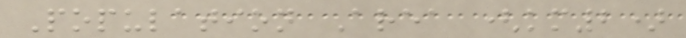Population Area (km2)
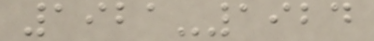1921-1924
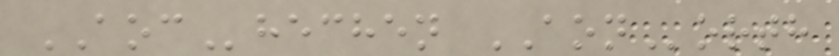AOChechen AONorth
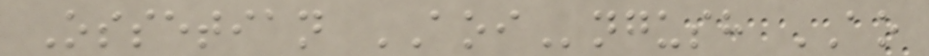Ossetian AOIngush AO
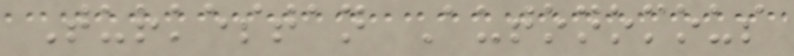Turkestan Autonomous
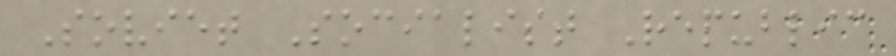Soviet Socialist Republic
